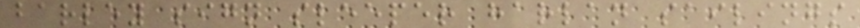barley sign sleeper harlan sailings
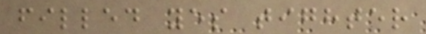filled yes tighter
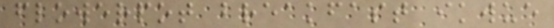flowerpot breakfast ikwue
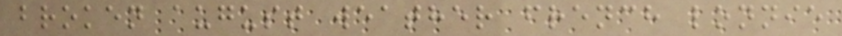broken august weather french lonnie
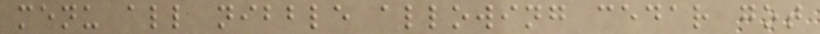menu all nibble allowing cedar got
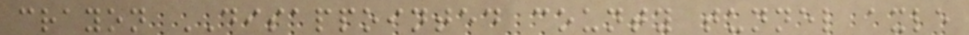crayon DISAPPOINTED county tunnel axle
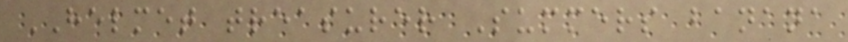HELMET treasurer Summers banana
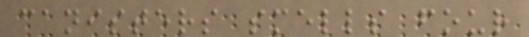canisters smells four
